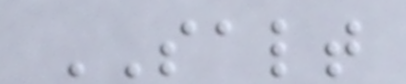SALT
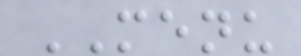MENU
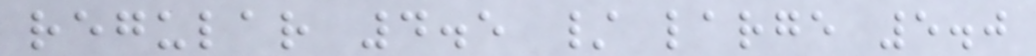regular 4.5 / large 5.0
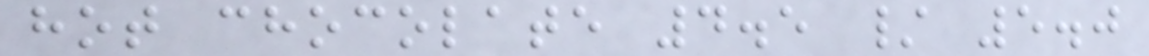hot chocolate 4.5 / 5.0
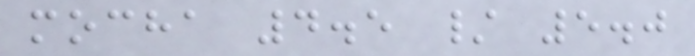mocha 4.5 / 5.0
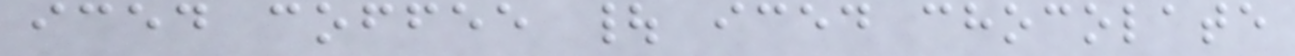iced coffee | iced chocolate
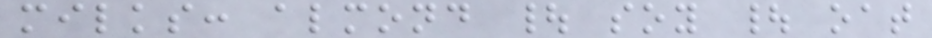milks: almond | soy | oat
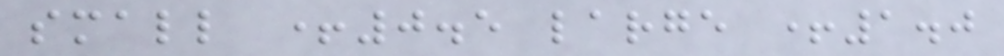small +0.5 large +1.0
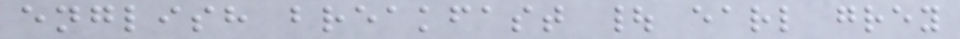english breakfast | earl grey
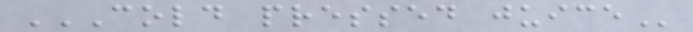COLD PRESSED JUICE
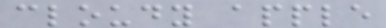cloudy apple
